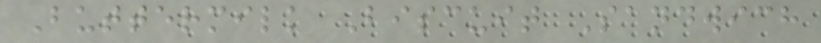Buttermilk Biscuit Sandwich
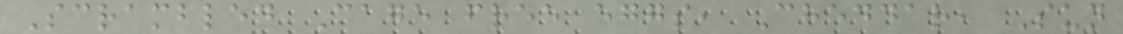Scrambled Cage free eggs, Cheddar, Sun
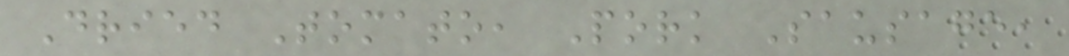Dried Tomato, Pork Sausage,
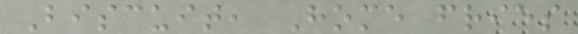Biscuit, Home fries
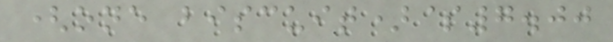(one biscuit)$7.00
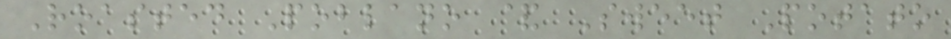Roasted Poblano & Sweet Potato
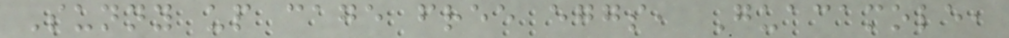Sunny up cage free eggs, Guacamole,
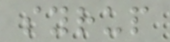syrup
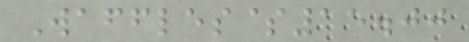Waffles$15.00
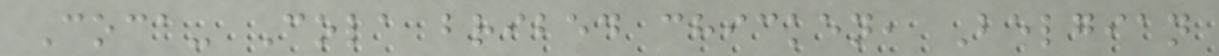Coca- Cola bribed chicken, Belgian
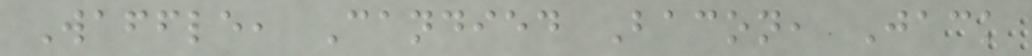Waffle, Candied Bacon, Jack
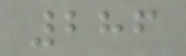286
